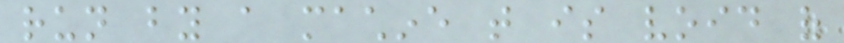run by a machine that is void of
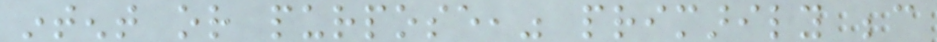intent or purpose," primarily because
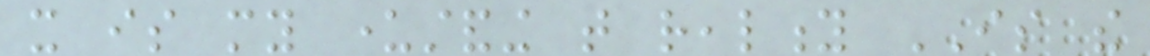it is my understanding that reality IS the
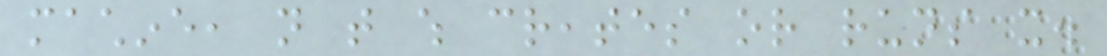machine, not that which creates or runs it.
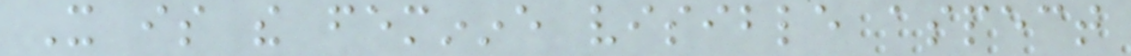It is the feminine visible aspect
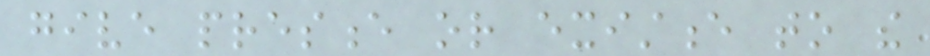give presence or existence to the
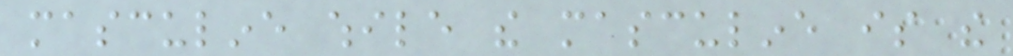masculine while the masculine is the
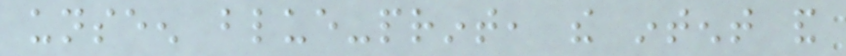unseen blue-print, the intent and
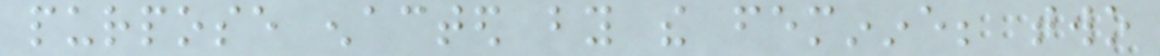purpose enacted by the feminine; two
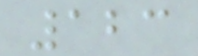123
